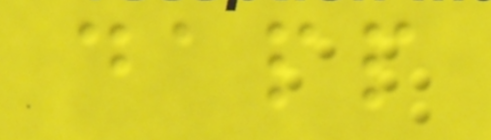dapp
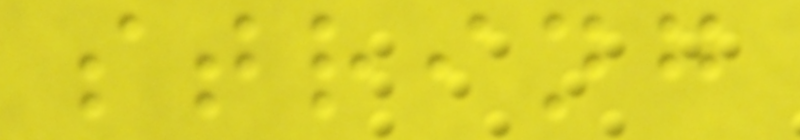string
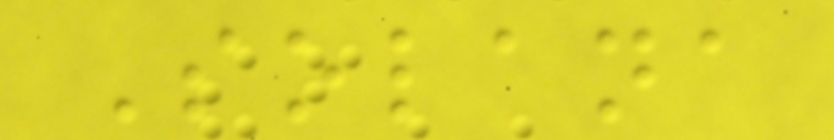Solana
